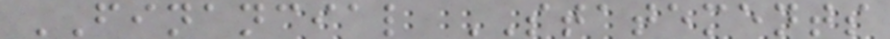FINANCIAL STATEMENTS
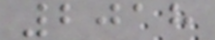2018
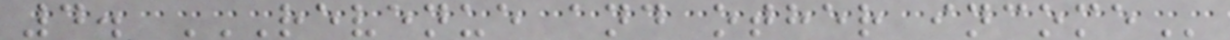4. REVENUE AND OTHER INCOME
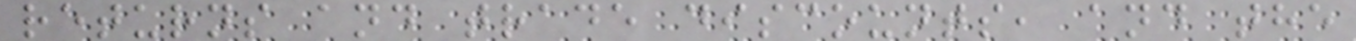returns and trade discounts, and the
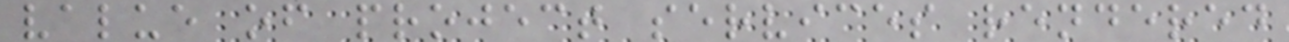value of project services rendered
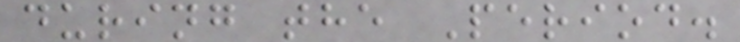during the Period.
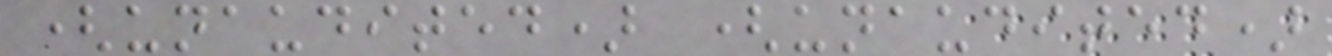(unaudited) (unaudited)
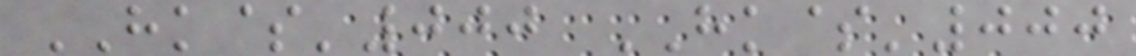HK$'000 HK$'000
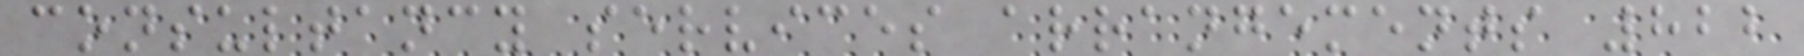consultancy services arrangements 822
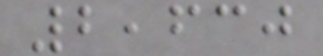2,630
